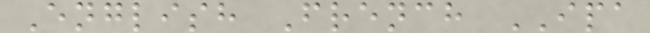English French IPA
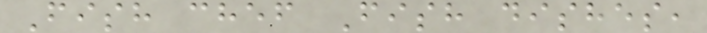Fish chef Fish dishes,
